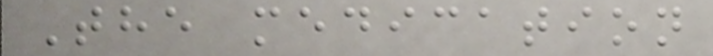The medication
